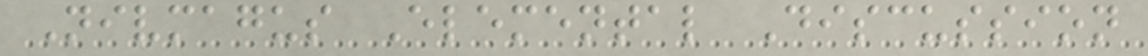Nivmagus Elemental Discussion
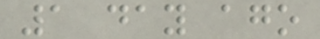1 day ago
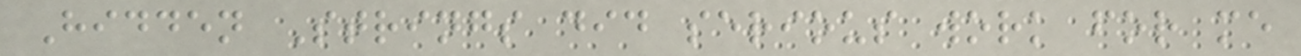Hidden Strings did serious work for me
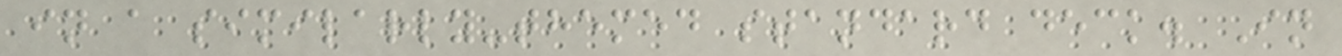in a similarly-themed standard deck. In
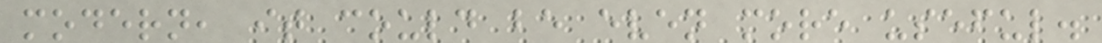modern, it could be even more useful.
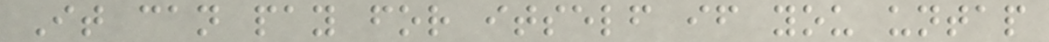It can pay for itself if you untap
